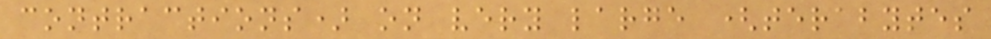contractions) on very large (terabytes
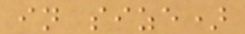in size)
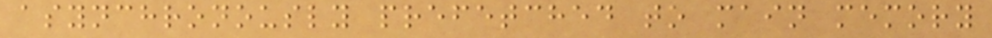asynchronously prefetched to main memory
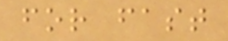for fast
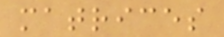matrices
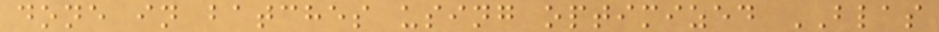done in batches using optimized BLAS
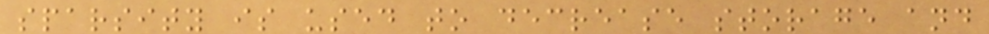sparsity is used to decrease storage and
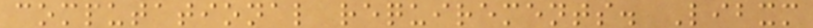computational requirements. Libxm
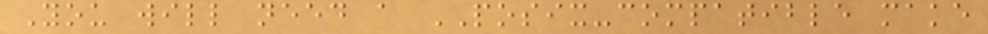You will need a POSIX-compatible make
